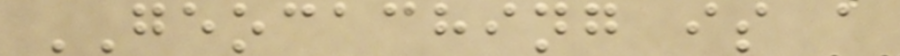GEOCACHING is a
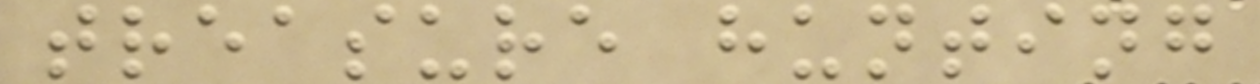treasure hunting
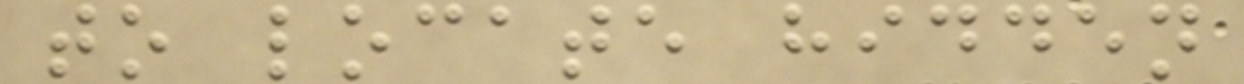to locate hidden
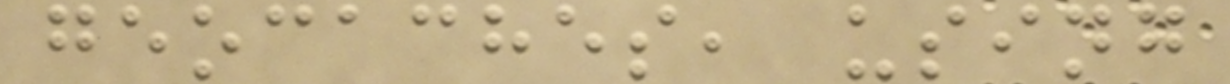geocaches, using
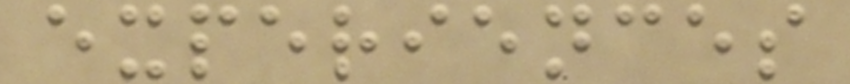experiences
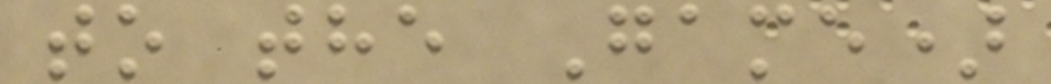to the Game)
